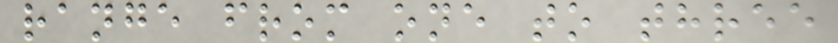range from one to three
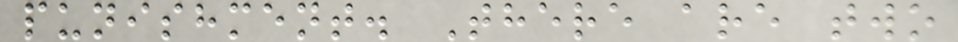punishment. There are two
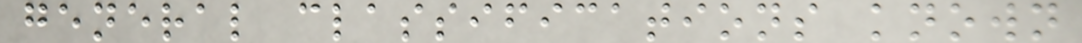general classifications known
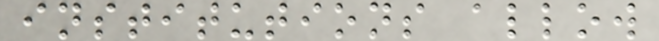institutions allow
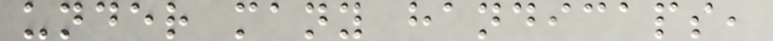under many handicaps,
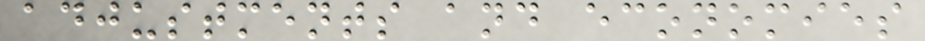adjustments and economies
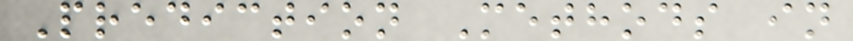Prediction Methods in
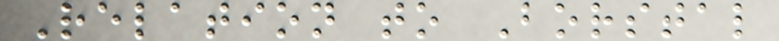Relation to Borstal
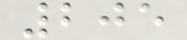205
